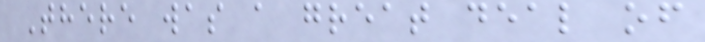There was a great deal of
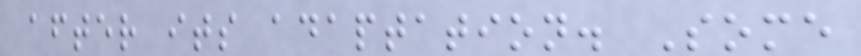after its adaptation. Some
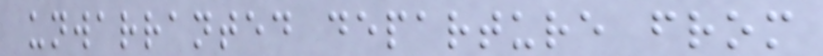unwarranted departure from
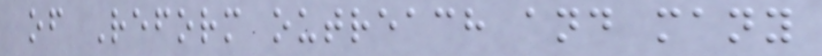of Reform outreach and many
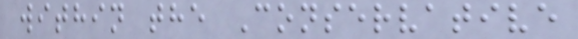within the Conservative
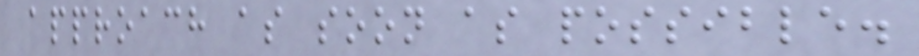approach as soon as possible.
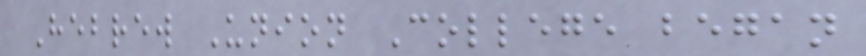Hebrew Union College began
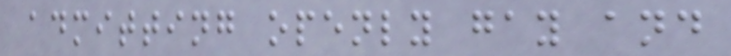admitting openly gay and
